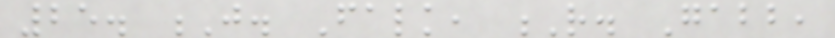25. J. Falk, R. Gabb,
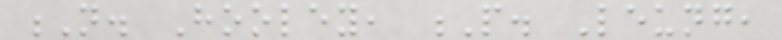N. Hooley, P. Leung,
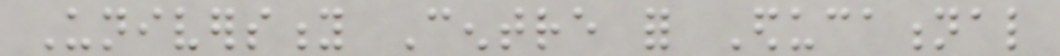University Centre for Educational
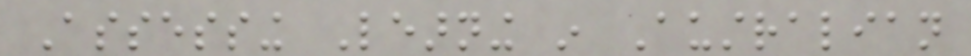Assessing Learning in Australian
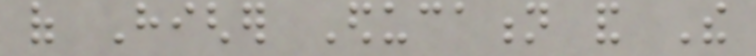of Higher Education and The
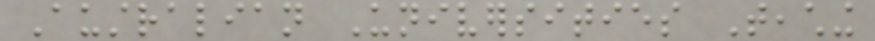Australian Universities Teaching
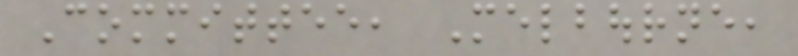Committee, Melbourne,
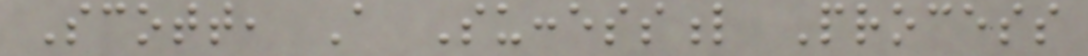Scott, A Successful Process
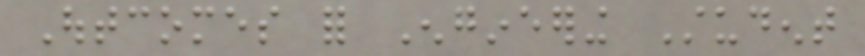Outcomes for Engineering Student
